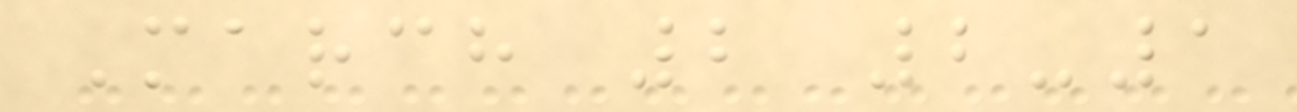March 2 2-1
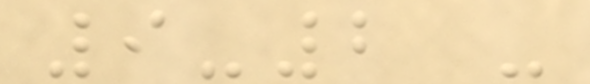9-2 -
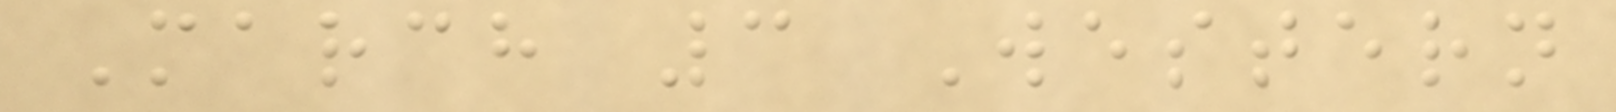March 3 Western
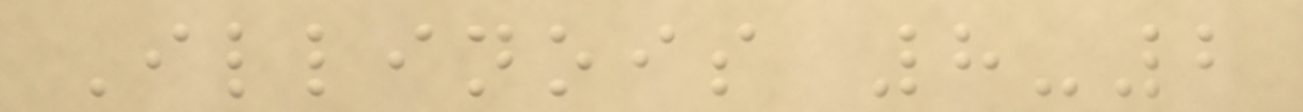Illinois 8-2
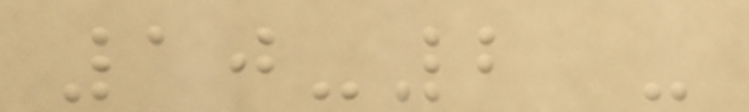10-2 -
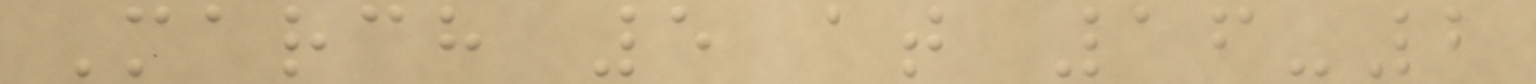March 5 at 16-2
